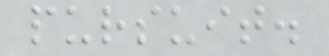pursuit.
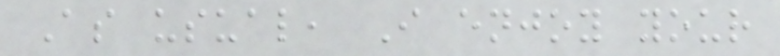As usual, I enjoy your
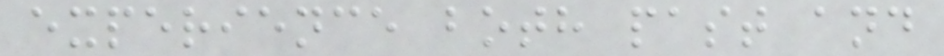experience both past and
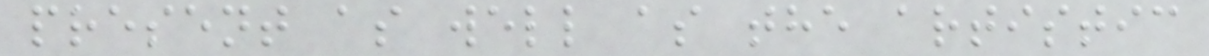present as well as the artistic
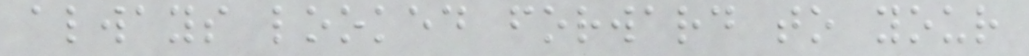always looked forward to your
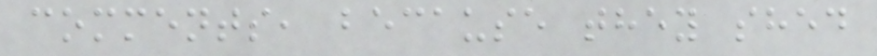comments, because they shed
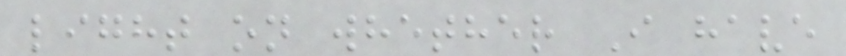light on whether I have
